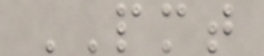PMT
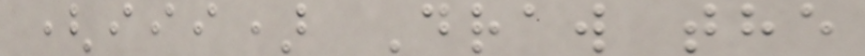(iii) Draw the
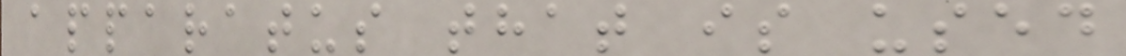apparatus that is used
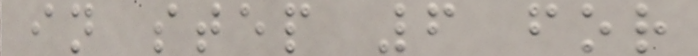in step 6 for
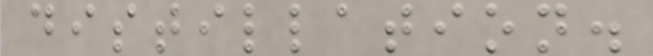distillation.
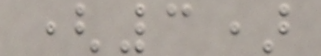(3)
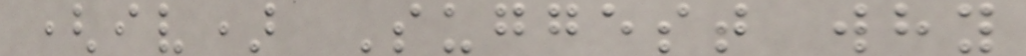(iv) Suggest why
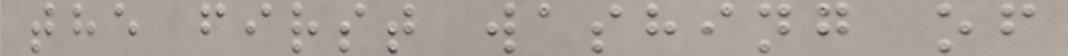the first washing of
